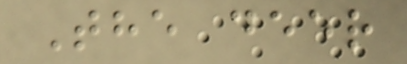The deer
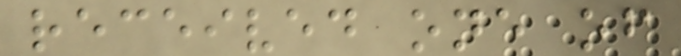received one of
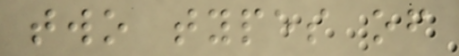two types of
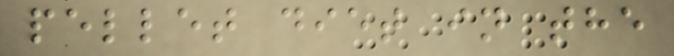pellet diet in the
